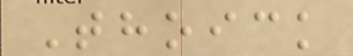Thoick
